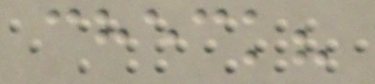check?
